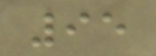95
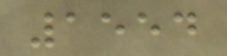1554
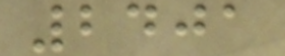2401
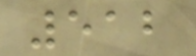512
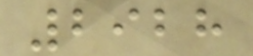2928
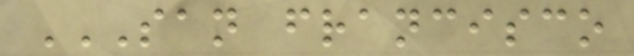SAN FRANCISCO
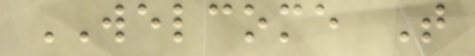WELCOME T
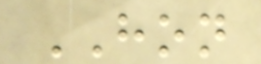HON
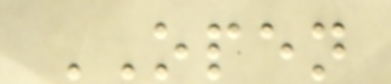OPEN
